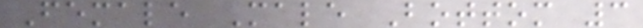Female Male Bottom 3
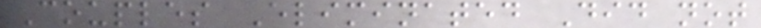Couples Eliminated Did not
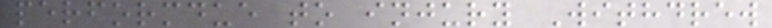performdue to injury Withdrew
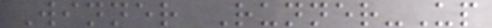Winner Runner-Up
